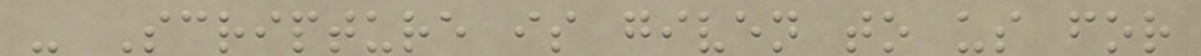- Scripture is given to us for
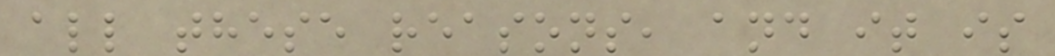all these reasons, and it is
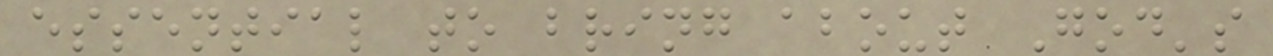essential to bring about God's
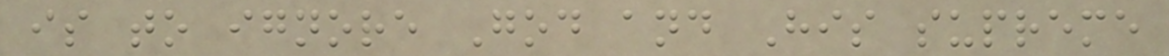is to ignore God and His supreme
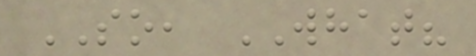SO, WHAT?
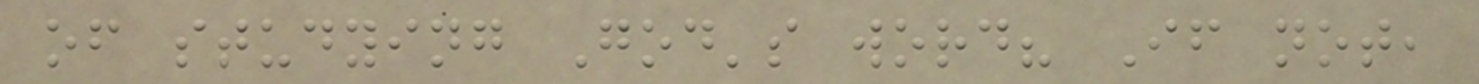of studying God's word? If not,
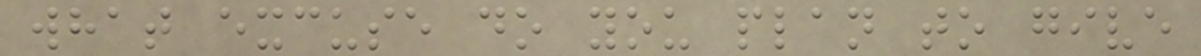what excuse do you plan to give
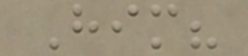Him?
